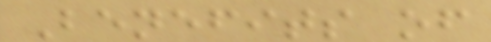Benefits of
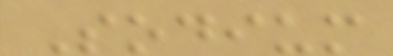Sodium
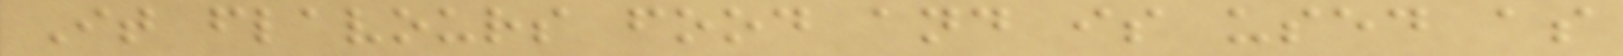It flavours food and is used as
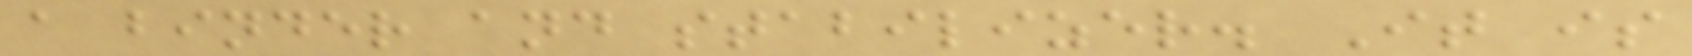a binder and stabilizer. It is
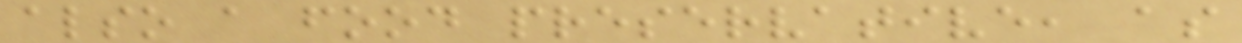also a food preservative, as
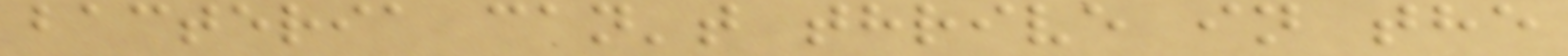bacteria can't thrive in the
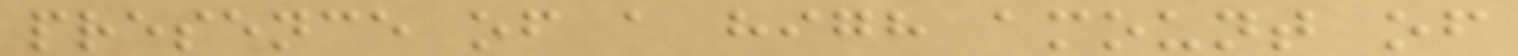presence of a high amount of
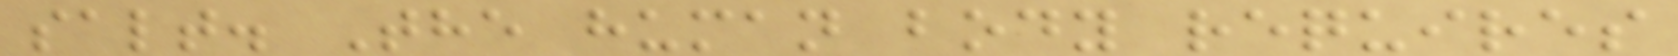salt. The human body requires
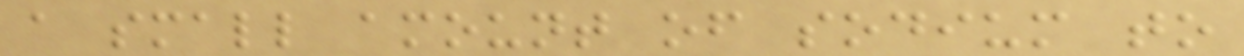a small amount of sodium to
